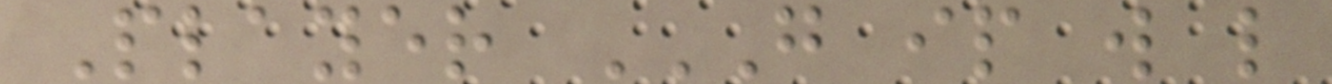Player G IP W L
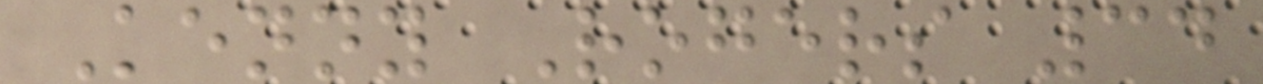Kenny Rogers 34
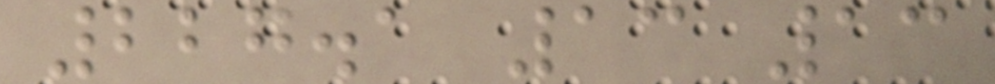227.1 13 13
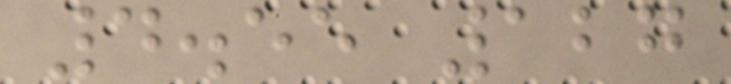4.55 127
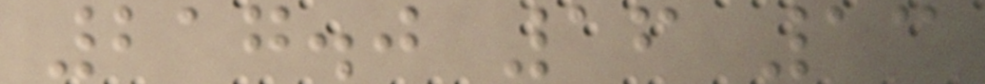217.0 16 13
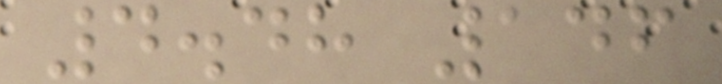4.48 146
